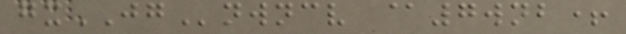gxJGnwncv @7wnb+
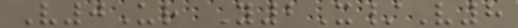V0Ur Y2X/V8
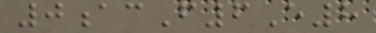0acF6E8
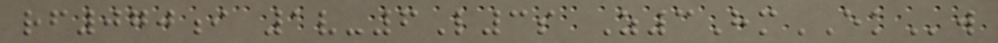rf070i 1v-6L3s Z3HmEKw
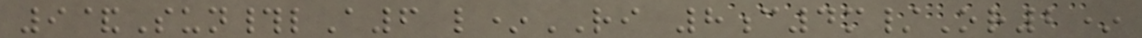9&Sun#lA6 l*RI 8c4m/Or2*
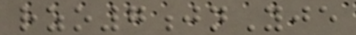rzo7jnYje
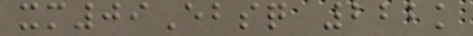xm09Ebsq 222k
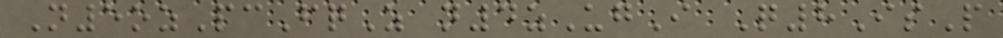N5ozPcFqZ n4zUgI Q8IsP
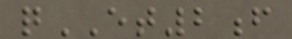qET2f
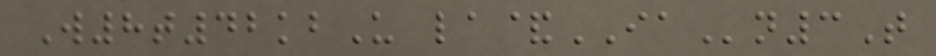W8t42kbU la&IAn3T
